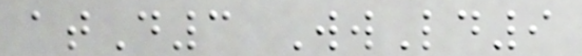atD3 WwLd9
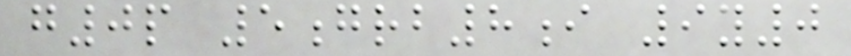g0p 5grb8i 9y0
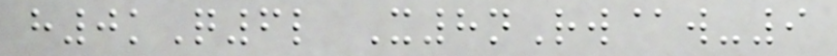h0kQ6l X8nRw@w-9
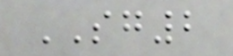SG2
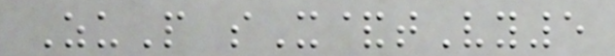ZuP sX&tVy5
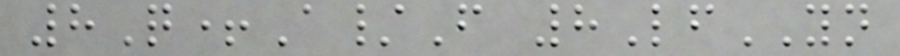8Q+A/F 8LfYN
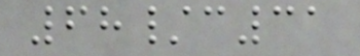68/c31
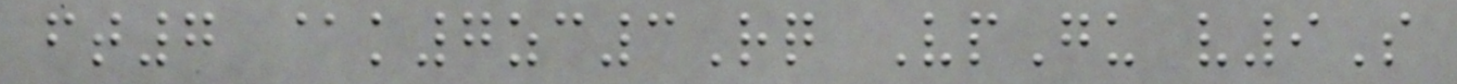ft7 @k7zc3Rq VpGu v9S
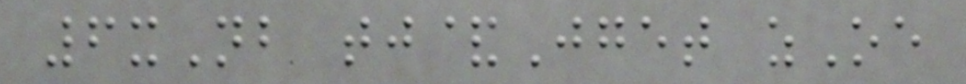6xNb tj&Jget zOe
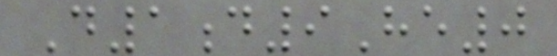D1d9He0
